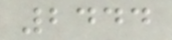2444
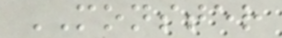MONSTER
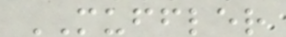MUFFLER
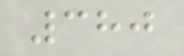380
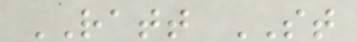RATT ST
